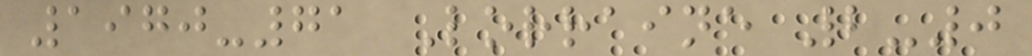1970-71 Lorraine 2-0
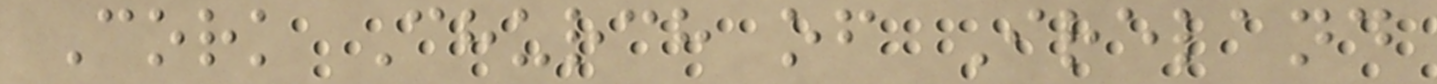Cork Church of Ireland
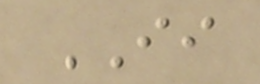II
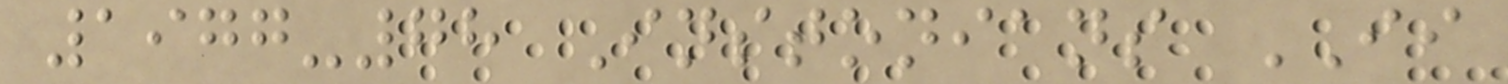1977-78 Instonians II
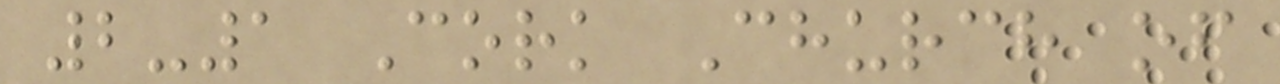2-1 Cork Church of
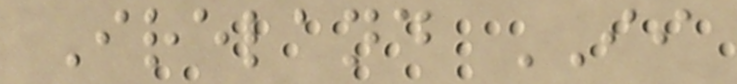Ireland II
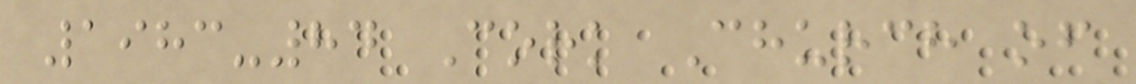1983-84 Cork Church of
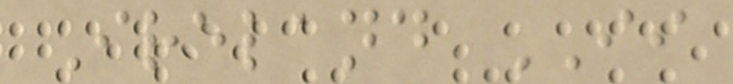Ireland II
